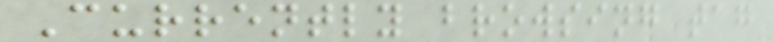Currently browsing tag
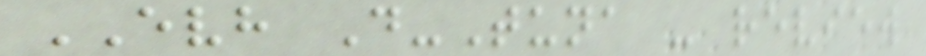EVH D-Tuna - review
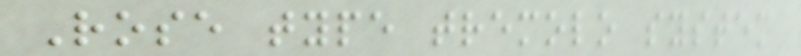Rose type tremolo system
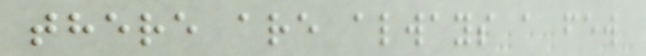there are always a few
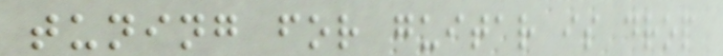tuning for guitar is drop
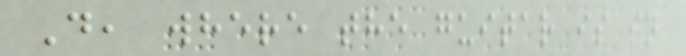D, where the guitar is in
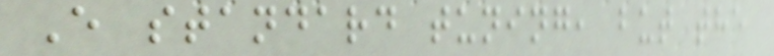E standard tuning, but the
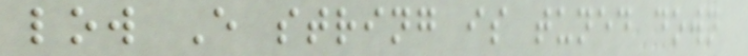low E string is tuned down
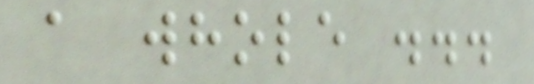a whole ...
